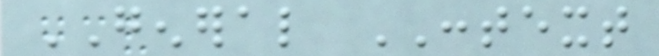GENERAL CONTEXT
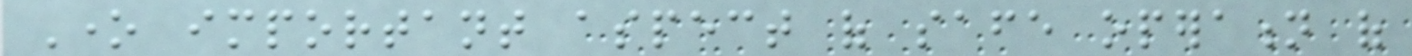One important aspect of safe operation of
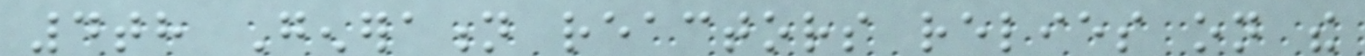4th Generation reactors relies on the
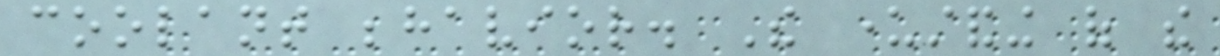coolant behavior. The understanding of the
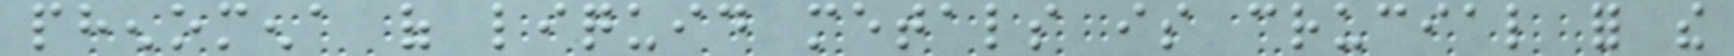phenomena of liquid metals is crucial for the
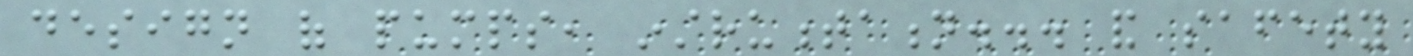design of pumps, instrumentation... and safety
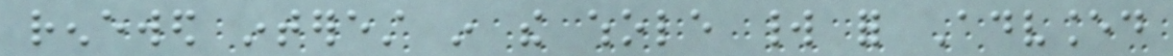renewed interest in the whole world for Advanced
